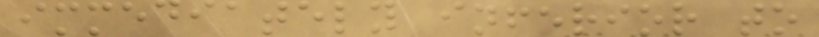immediately inferior to
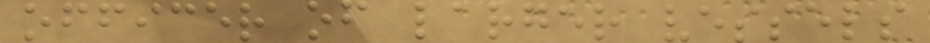officer of larger vessels
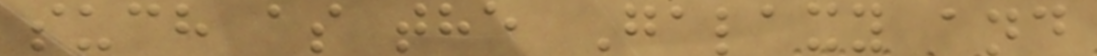such as the Galaxy and
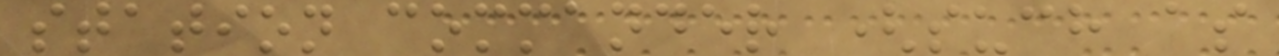station commander (such as
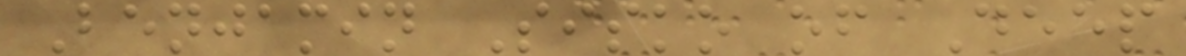Benjamin Sisko of Deep
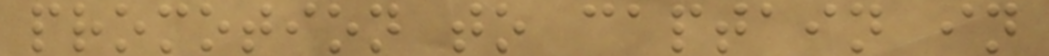promotion to captain in
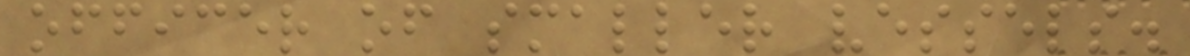officer of smaller vessels.
